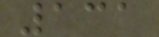131
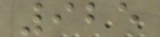925
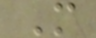M
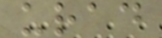urad
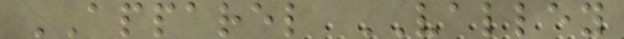APPAREL VALLEY
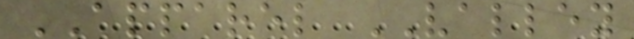APPAREL VALLEY
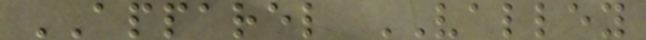APPAREL VALLEY
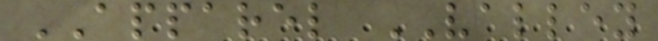APPAREL VALLEY
